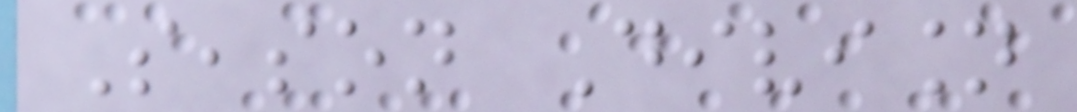Season Division
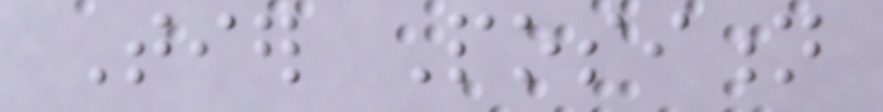Tier Position
